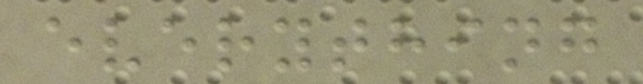everything
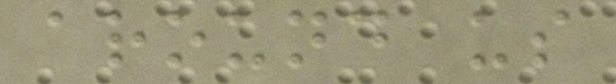around us
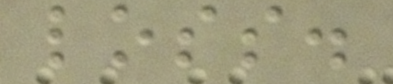loss.
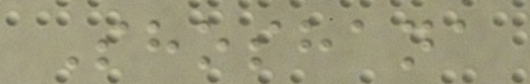Shoshana
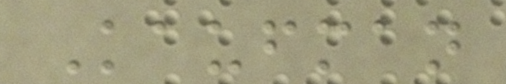Kaufman
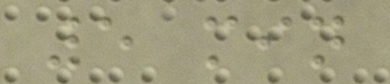5 min
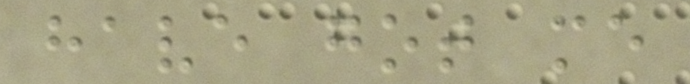have got me
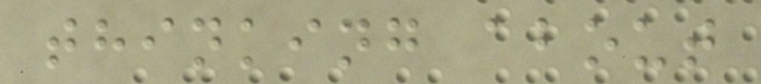thinking about
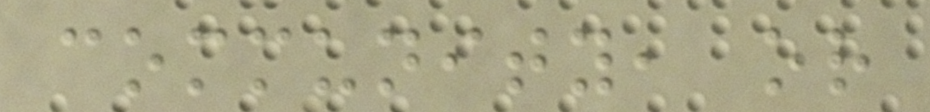community, or
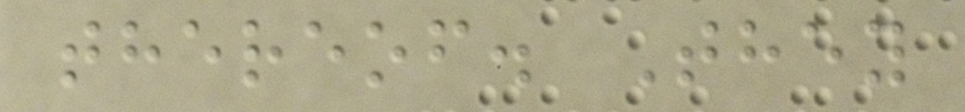thereof. They
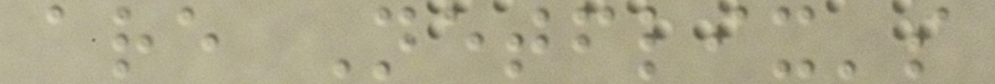are Netflix's
